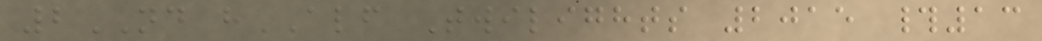2ND hALF Twilights 2015 #13
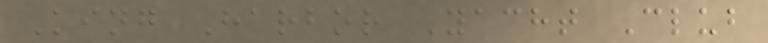King Harbor Yacht Club
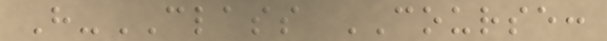H-CLASS COURSE:
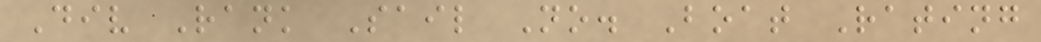Div Rank Sail No. Boat Rating
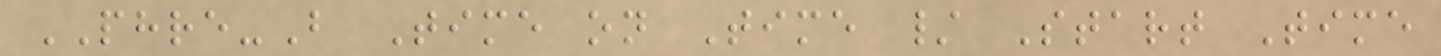PHRE-B Time on Time / Start Time
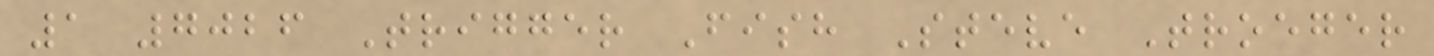1 7026 Trigger Fish Steve Troeger
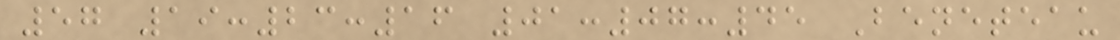57 19:23:16 01:07:45 Beneteau
